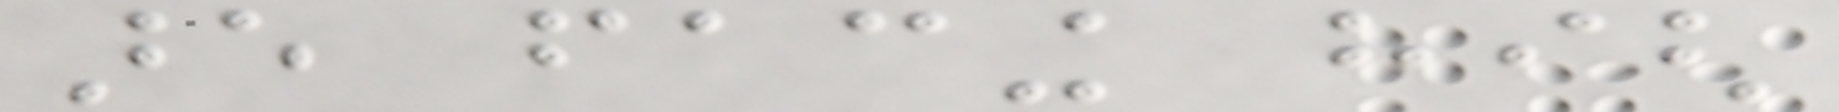are facing high
